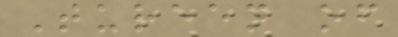Tureen of
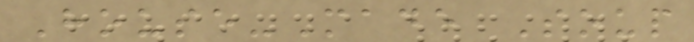House-Made Soup
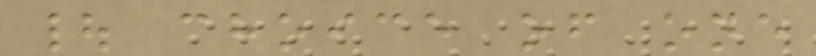| choice of one
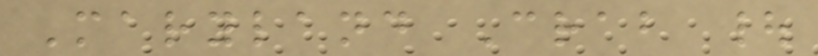Maryland Crab |
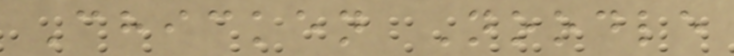Chicken Noodle
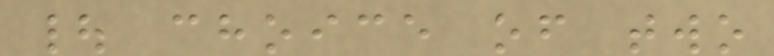| choice of two
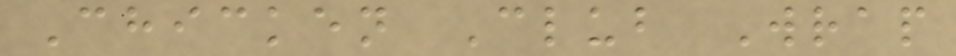Chicken Club Wrap
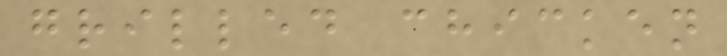grilled chicken
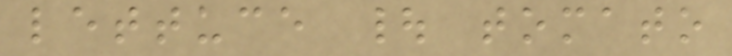lettuce | tomato
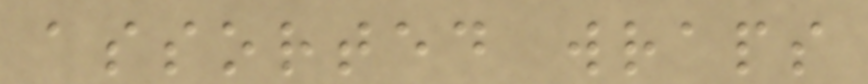assorted wraps
